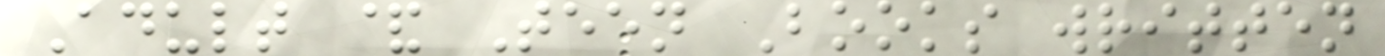Adult & Teen Books written
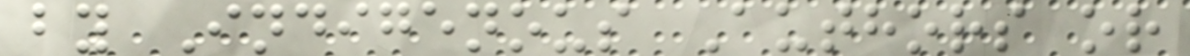by Indigenous Authors or
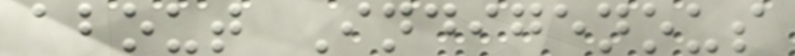about Indigenous
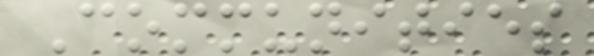Communities
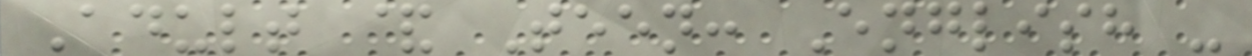Adult & Teen: English -
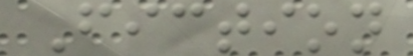Fiction
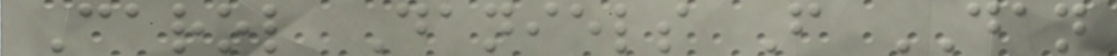Carol Daniels F DAN
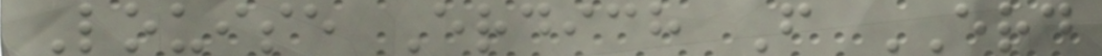Louise Erdich F ERD
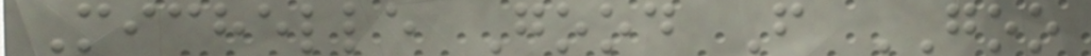Michelle Good F GOO
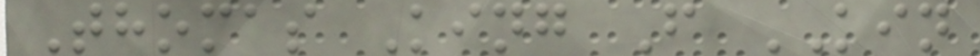Thomas King F KIN
